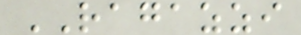RAGAZZI
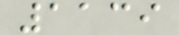1139
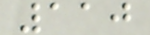110
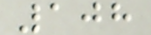108
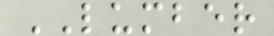LUMBER
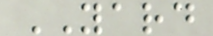YARD
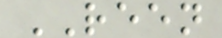REEN
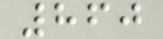860
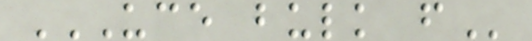UCE BULK F
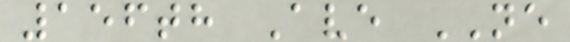156th Ave NE
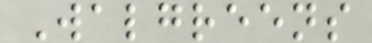Walgreens
